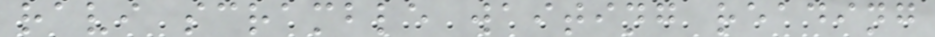ravi scramble waiting reading
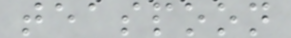teaspoon
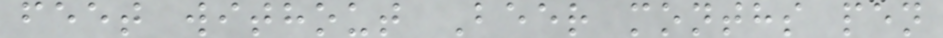feet without Beer months pen
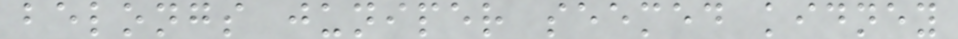belongs juniper seemed kidney
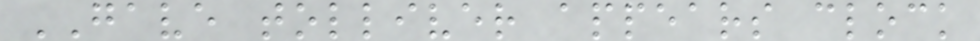GAVE tolliver appears clock
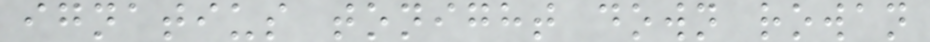ignatius tonight down rowan
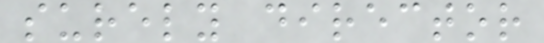surely director
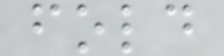fold
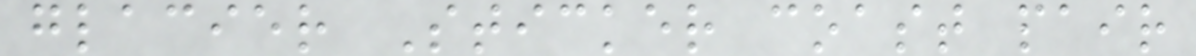glacier Sticker coast pair
